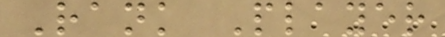Rank Player
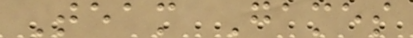Team Games
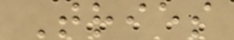Tries
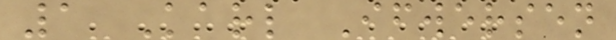1 Karl Ifwersen
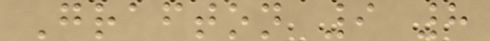Grafton 9 8
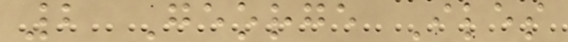2 George Iles
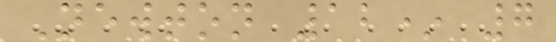Newton 12* 7
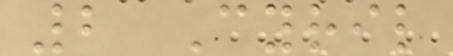2 Cyril
